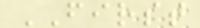FIRST
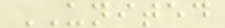UNITED
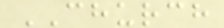CHURCH
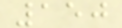150
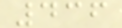436
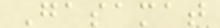Gasamat
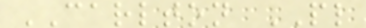CARLTON PL
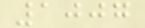1007
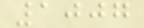1007
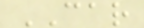CAR
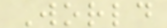World
